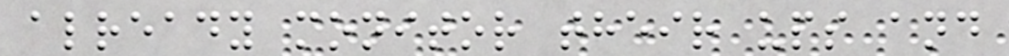already monitor their ups and
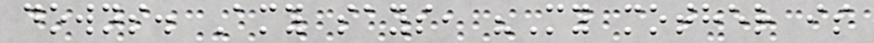downs. Amy says, "My mother is
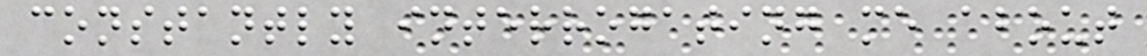constantly interrogating me about
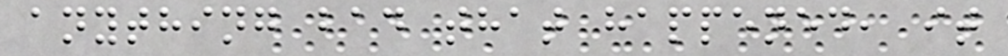anything bad that happened, it
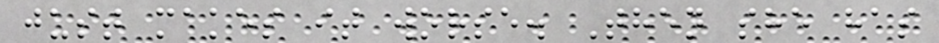just makes it worse. Then she has
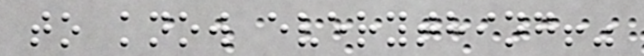to know everything!"
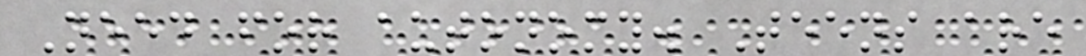Need for autonomy. Teens are
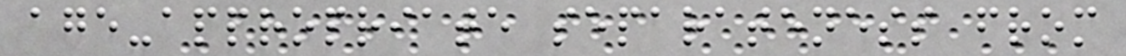age-appropriate separateness from
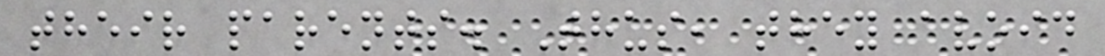their parents. Thus, they avoid
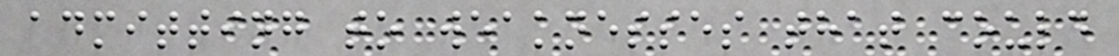admitting to weaknesses that could
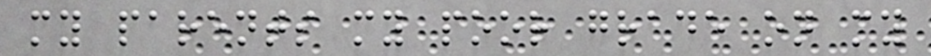my parents my poor grade on my
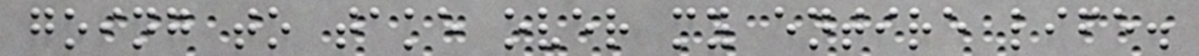going to take over my entire life.
